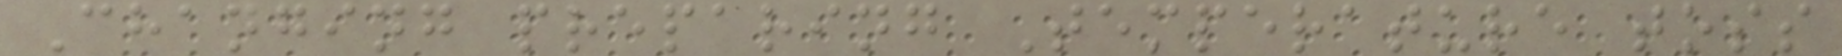Changing preparing Temperature toss
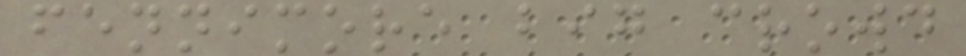fennimore big crowd
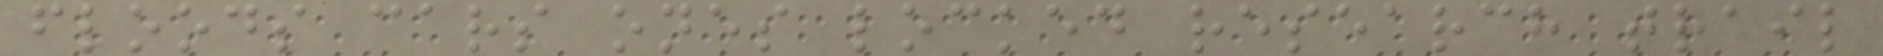floods cars ones locked research trail
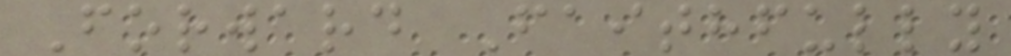Forward Faithfully
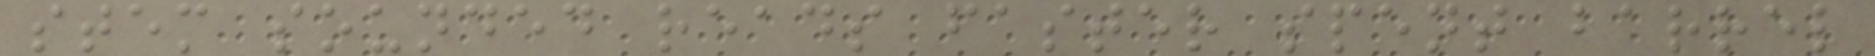stem sounded reads faster spent barrel
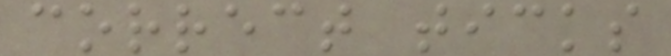correct ticks
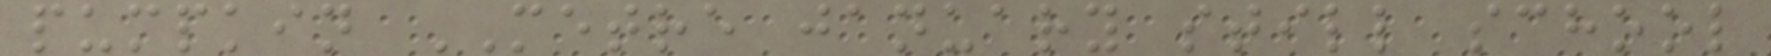pumpkin METRE january still school
